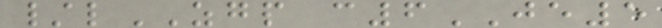/lZGP c6JE5
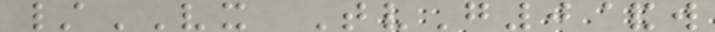/VX TvG0&w
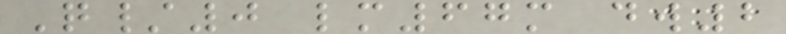Q/0 lm67m dw2
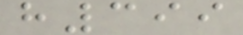h399
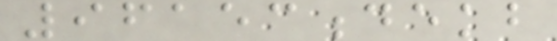96153dekb
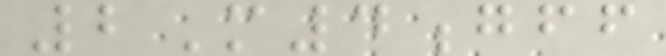2M4gff
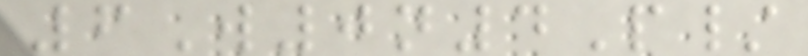6W0n4P/
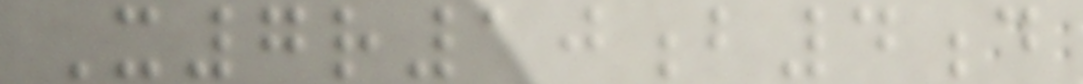X7r10b4d
